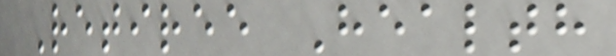Retiree Health
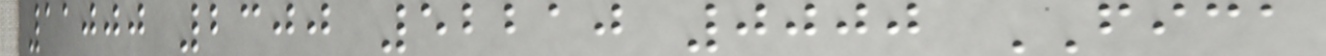11000 2300 52210 0000 FICA
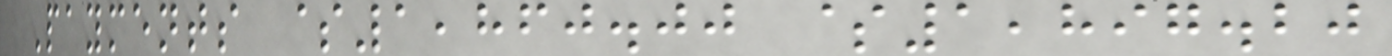Payments $1,860.00 $1,897.20
